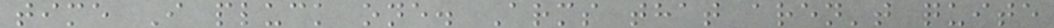time I pluck one. Arms that aren't quite
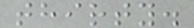thirty.
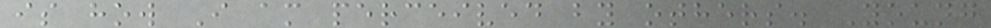is how I am perceived by others. Young
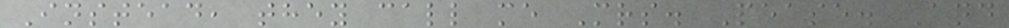Instead, they call me Mrs. Pease. And
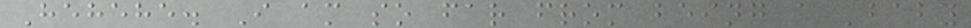Hehehe. I am so far from being a 'baby
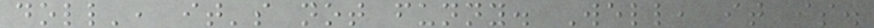doll', it's not funny. Well, it is.
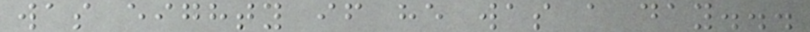was eighty if he was a day...
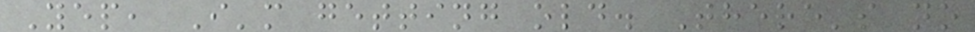Yep, I'm getting old. There's no
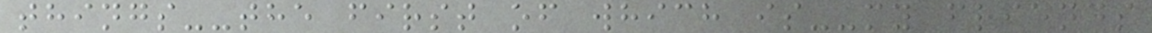things--the first of which is--my friends
